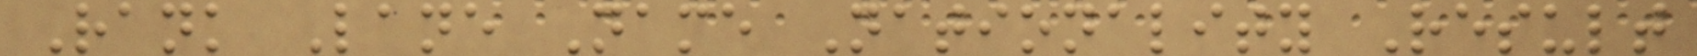Rank Lane Name Nationality Result
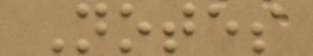Notes
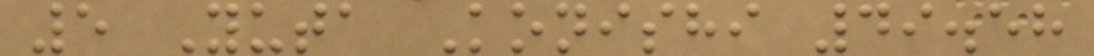5 Yuta Konishi 49.58
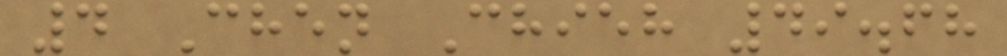4 Chen Chieh 49.68
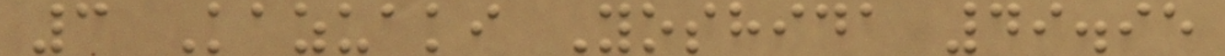3 Kazuaki Yoshida 49.95
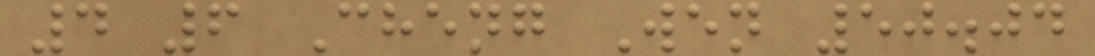4 6 Cheng Wen 50.04
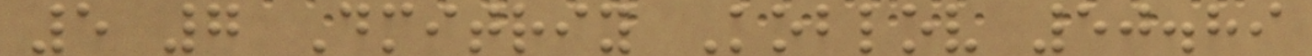5 7 Dmitriy Koblov 50.89
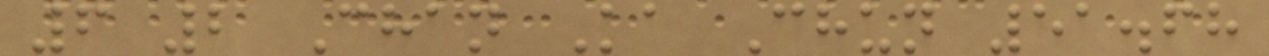6 2 Chan Ka Chun 51.68
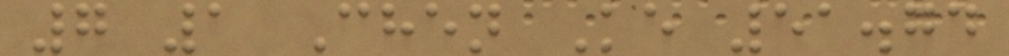7 1 Chen Ke 51.74
